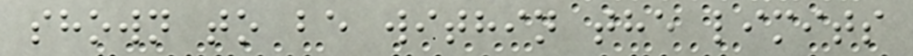shown to be within the limits
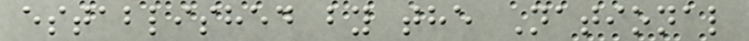established by the National
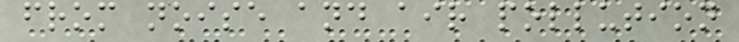from noise and air pollution
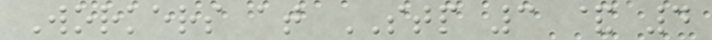Workers at STP 3 & 4
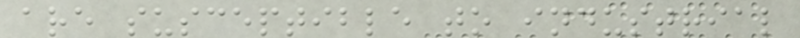are susceptible to industrial
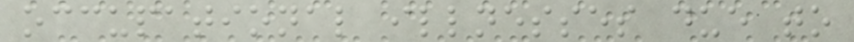occupational illnesses due to
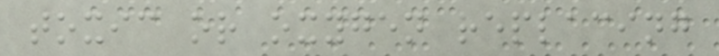toxic or oxygen replacing
